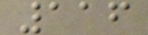116
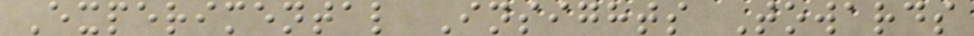Experimental Insights Towards
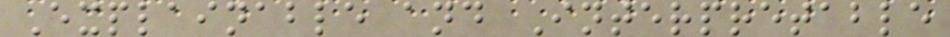Explainable and Interpretable
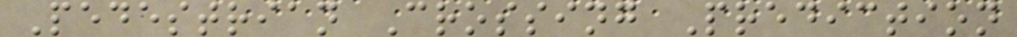Pedestrian Crossing Prediction
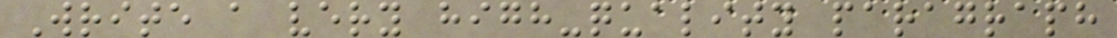Write a very high-quality paragraph
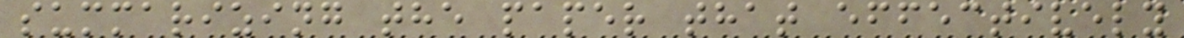summarizing the paper that effectively
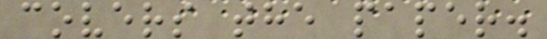covers the paper.
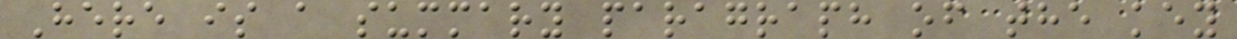Here is a summary paragraph of the key
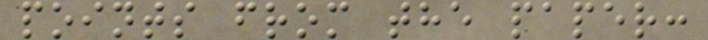points from the paper:
